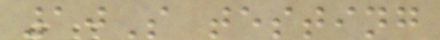10S testing
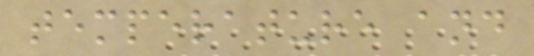temperature and
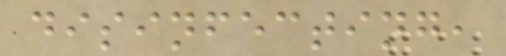disinfecting,
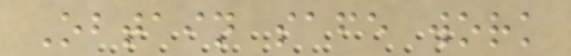Obtain safe work
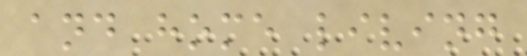and home living
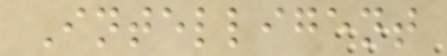Intelligent
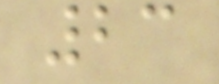23
